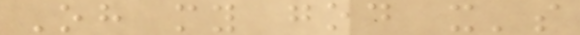Oh my god it's
